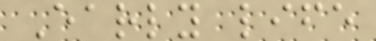Early life
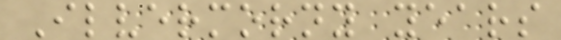Ilvermorny years
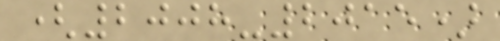(2008-2015)
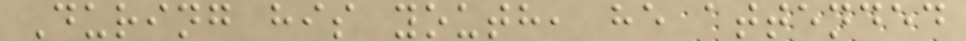During his youth, he attended
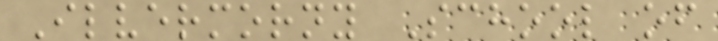Ilvermorny School of
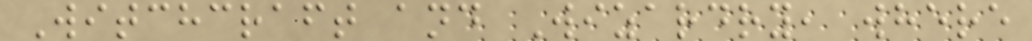Witchcraft and Wizardry, where
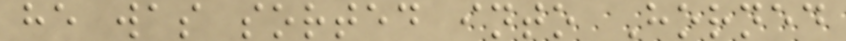he was sorted into Horned
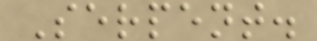Serpent.
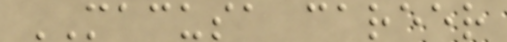MACUSA career
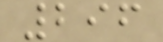296
